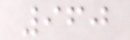960
